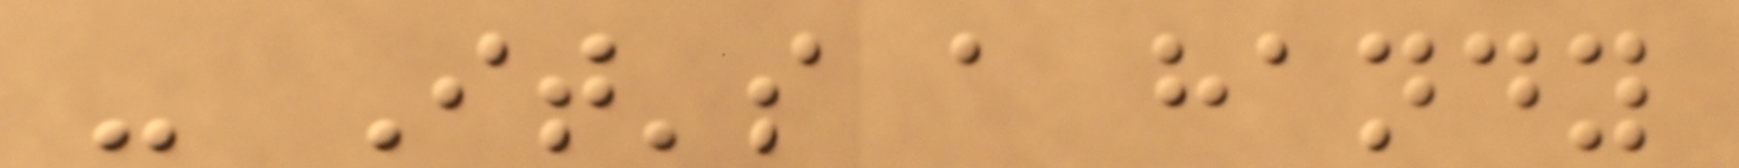- It's a handy
